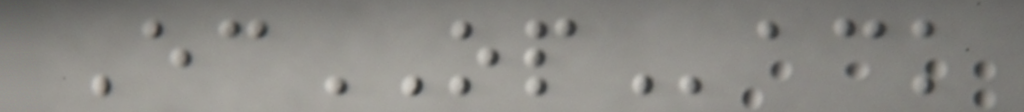EcOPack
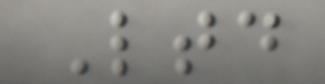Ltd
